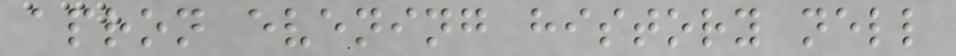apron evening history nell
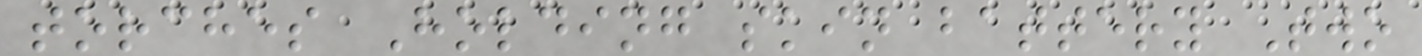torches Holding skin battery Two
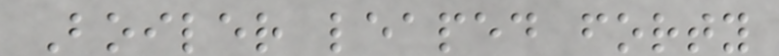Boiler leaped forty
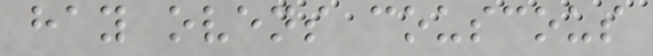hay ovens couscous
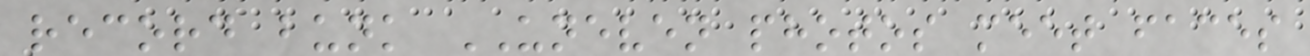record bunk UNEVEN photos meet faces
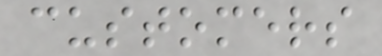customers
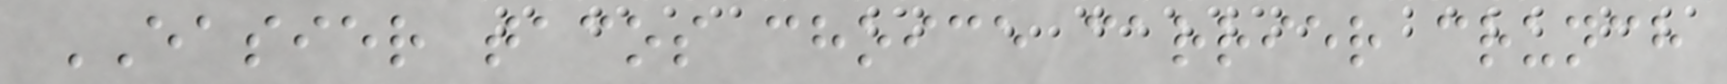EASIER tacos choice carrier crunch
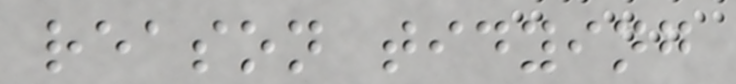reason tidying
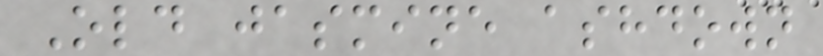Old jasmine ashdown
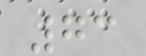73
